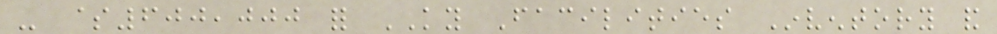- $600,000 for KY Facilities Inventory and
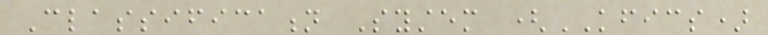Classification System (KFICS)
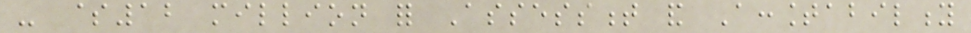- $12 million for Assessment and Accountability
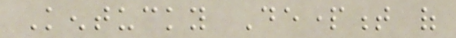Kentucky Department of
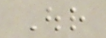Our
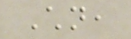Children,
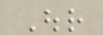Our
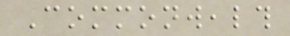Commonwealth
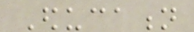Education
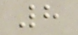8
